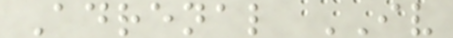Adrenal IV
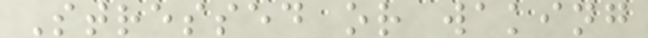Stressed or waking
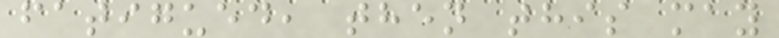fatigued, then this may
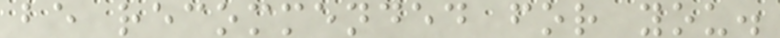be recommended for you.
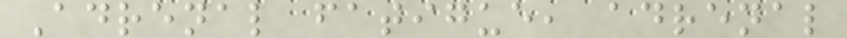Adrenal fatigue, adrenal
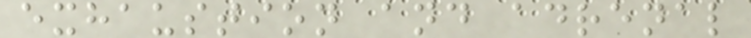exhaustion and adrenal
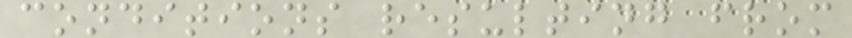conditions resulting from
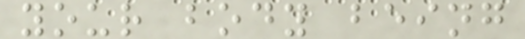your body being
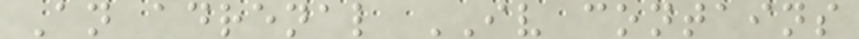An adrenal IV contains
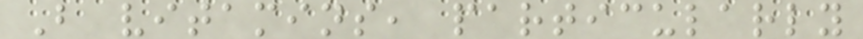B vitamins, particularly
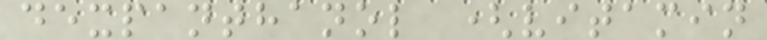dexpanthanol (vitamin
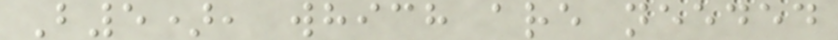B5), which are needed
